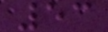53
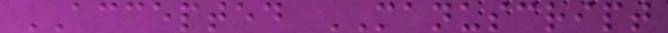ACCEPTED MANUSCRIPT
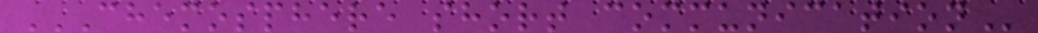CHEMOSPHERE SHORT COMMUNICATION
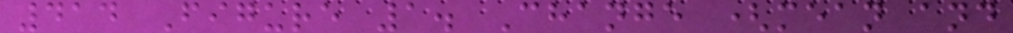414 Figure 1. Change (mean and
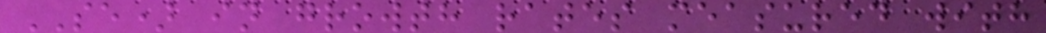SE) in growth rates measured with
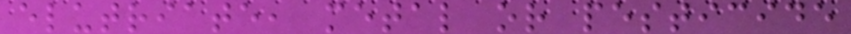elutriate, metal or pesticide
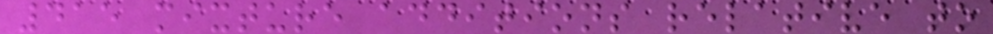415 mixture additions relative to
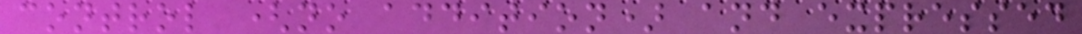control (no addition) and expressed
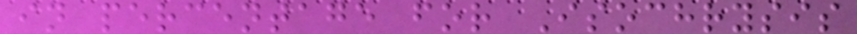in percentage for Isochrysis
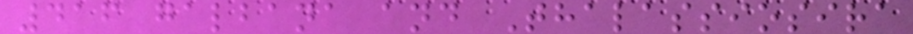416 galbana and Thalassiosira
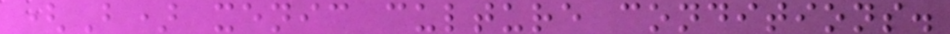(B) xenic culture conditions.
